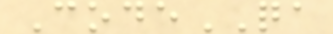CodeQA
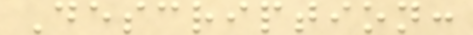Description:
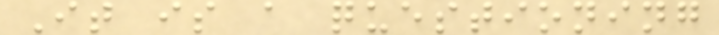It is a questioning
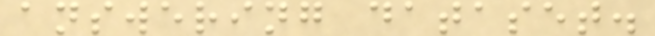answering dataset.
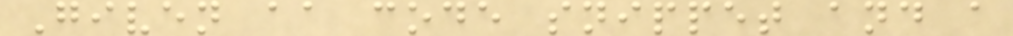Given aa code snippet and a
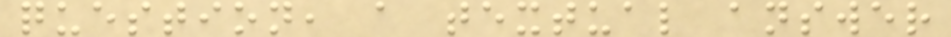question, a textual answer
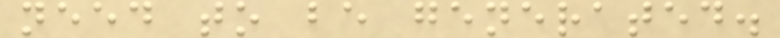need to be generated.
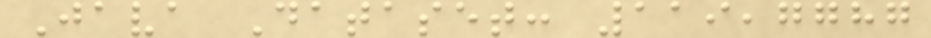Java Dataset: 119,7787
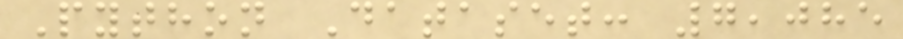Python Dataset: 7,085
